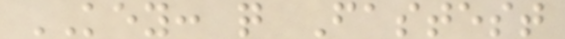KEY: q Fastest
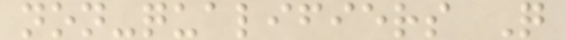non-qualifiers Q
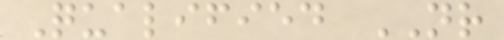Qualified NR
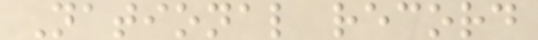National record
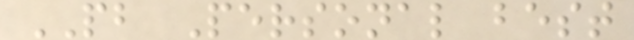PB Personal best
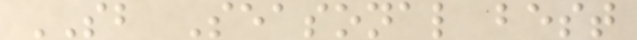SB Seasonal best
